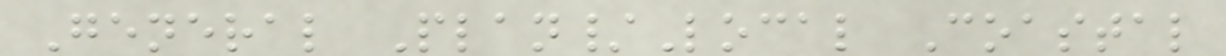General Plan/Local Coastal
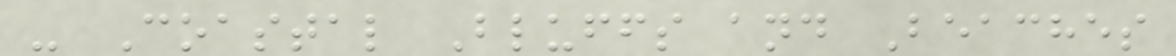- Coastal Bluffs and Beaches
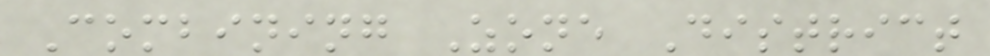Combining Zone District
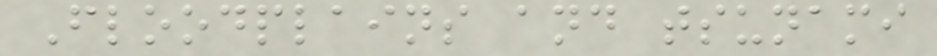Floodplains and tsunami
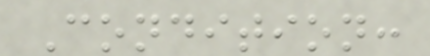Condition:
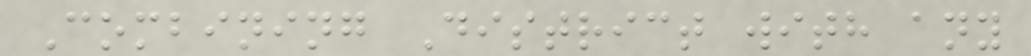Combining District with any
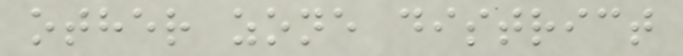other zone district
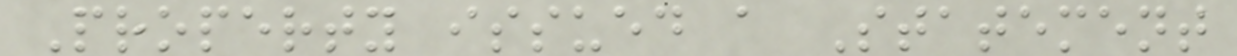Property issued a Statement
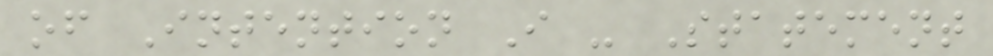of Intention I - Statement
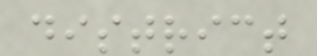district
